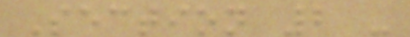Section 2 -
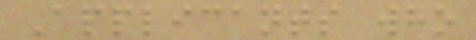Applicants who
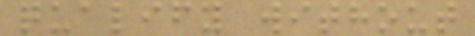qualify without
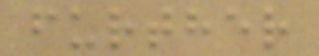further
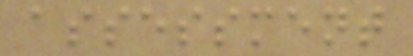assessment
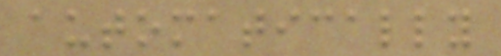automatically
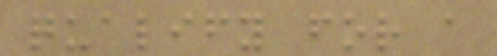qualify for a
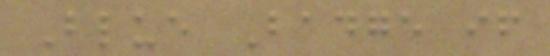Blue Badge if
